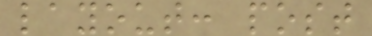layout: post
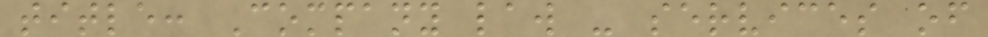title: Company law - services of
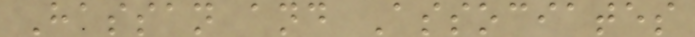Hassan and Associates
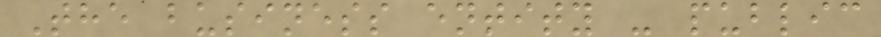The business entity - public
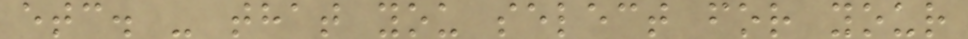etc. - that you select for your
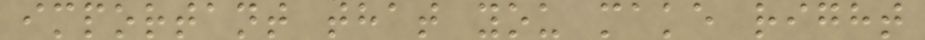important that you make right
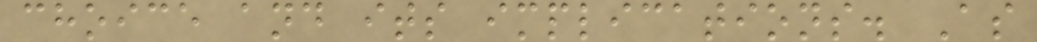choice and its implications. As
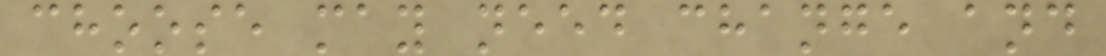choose may need change and
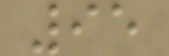95
